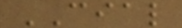CIAL
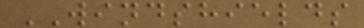WINDSHIELDS
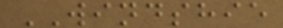WINDSHIE
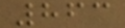863
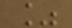%
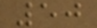50
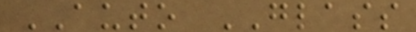AUTO GLASS
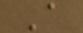A
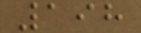198
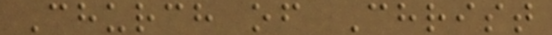Church of Christ
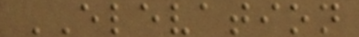ELEVATION
